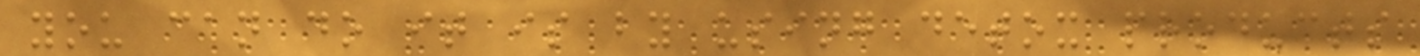you can do it is by using detox products
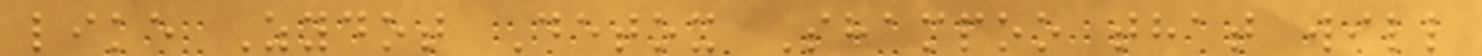like Zydot Detox Shampoo that will
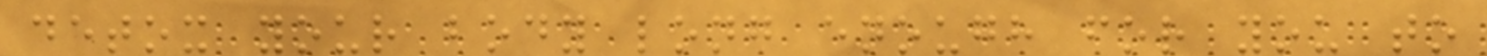detox your body long enough for you to
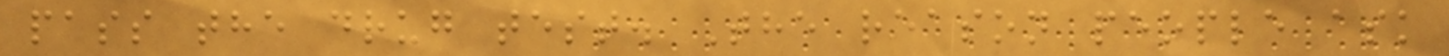pass the drug test. The reason people ask
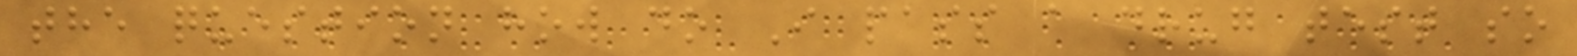the question how do I pass a drug test so
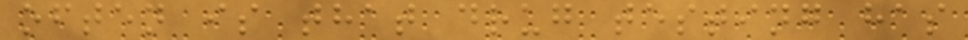often is that drug testing has
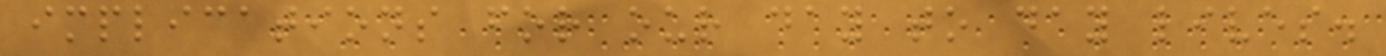implications for our day to day lives.
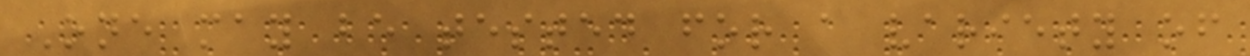One may be tested for a variety of
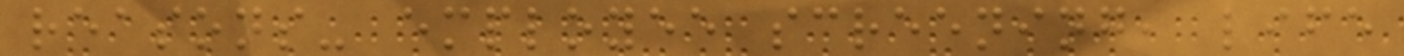reasons- employee screening, life
